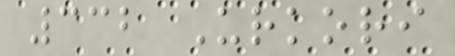332 Urkori
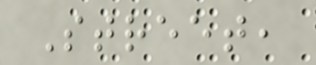Street,
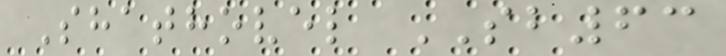Shathovel SB63
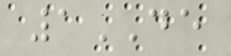1DE
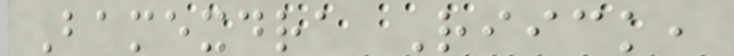Bamexdra Riick,
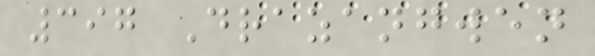397 Drazangwen
